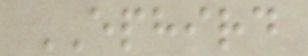EPHIRD
